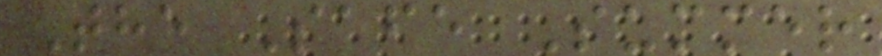The Safe Summer
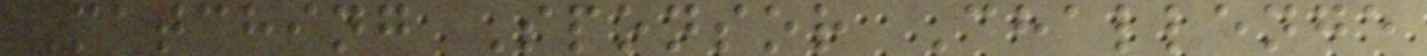Matching Sponsor Challenge
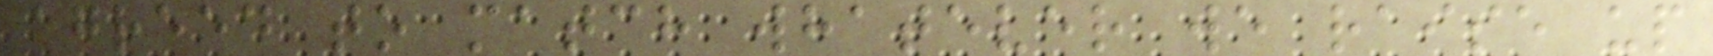agreed to match whatever we raise up
